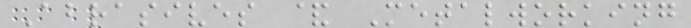Abrasives & Metalworking
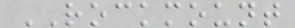ROCKMOUNT
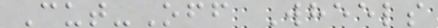Cut-Off Wheels
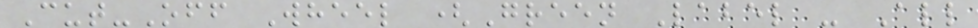Cut-Off Wheel (Green Label - All
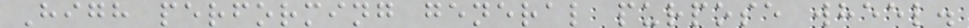High performing general purpose wheel.
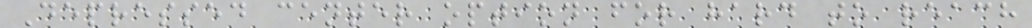Depressed center option for hard to reach
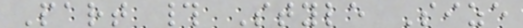Part # Style Size
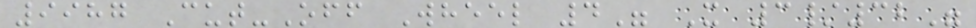9987 Cut-Off Wheel 4" X 3/32"
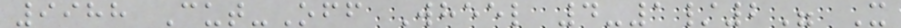9988 Cut-Off Wheel 4-1/2" X
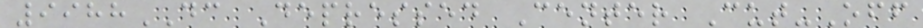9988DC Depressed Center Cut-Off
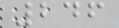246
